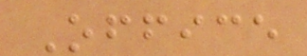Office
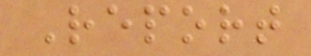Report
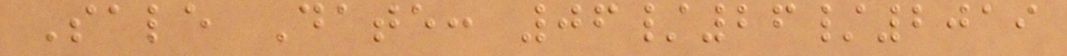Sale Date: 06/26/2019
